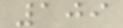109
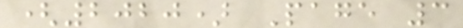(2020) Page 3
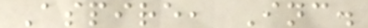Aspire, Inc.
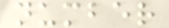number
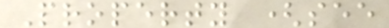Property (see
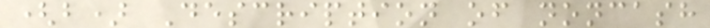(b) Description of noncash
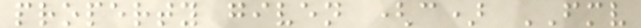property given (c) FMV
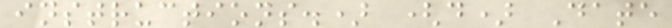instructions.) (d) Date
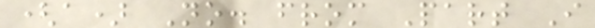(a) No. from Part I
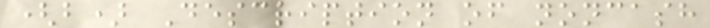(b) Description of noncash
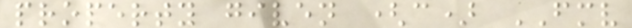property given (c) FMV
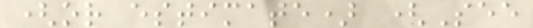(or estimate) (See
